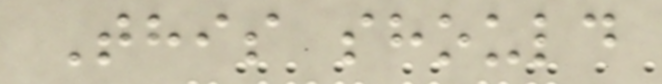This should
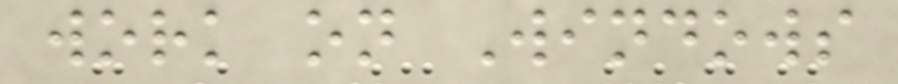work on Windows
